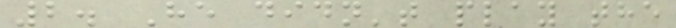2. He didn't play the
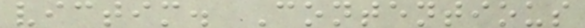victim. Contentious
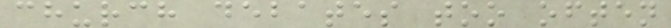church debates too often
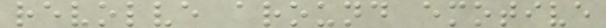revolve around emotive
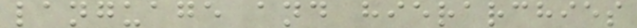language and hierarchies
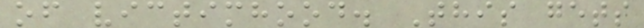of victimhood. This gets
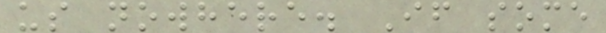us nowhere. If some
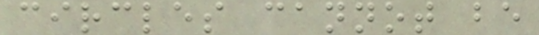circles cannot be
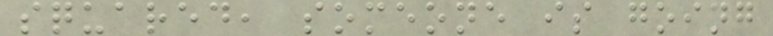squared, someone is going
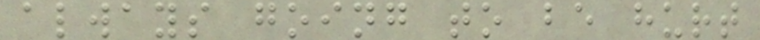always going to be hurt
